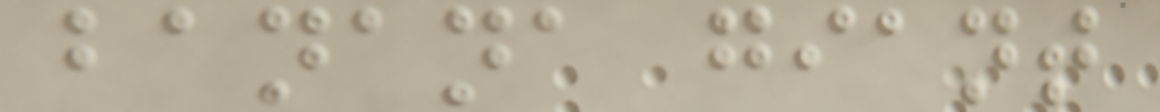banana giant
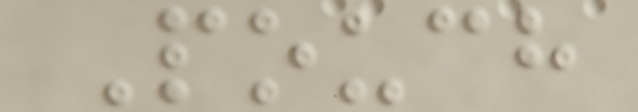Pouch
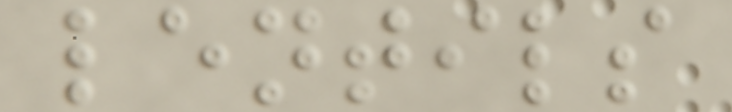lentils
